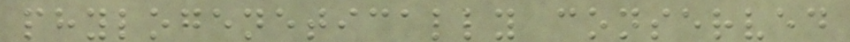phylogenetically conserved
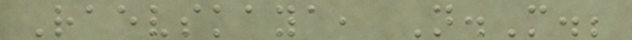Raevskaya, N.M.;
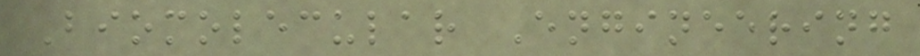Biomolecular Engineering
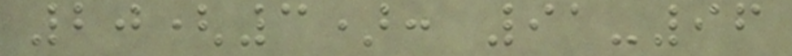20(3): 91-96
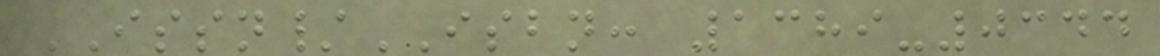ISSN/ISBN: 1389-0344
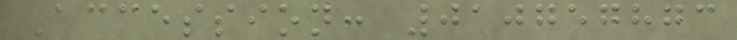Accession: 010757873
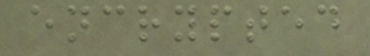encrypted
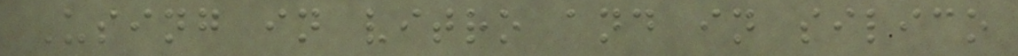Using in vitro and in silico
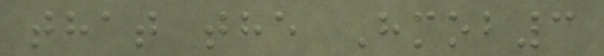that the Hmob3
